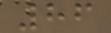86
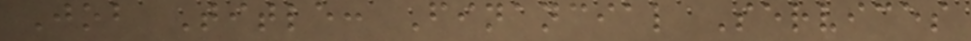Job Title: Financial Services
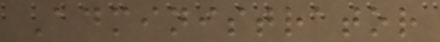Administrator
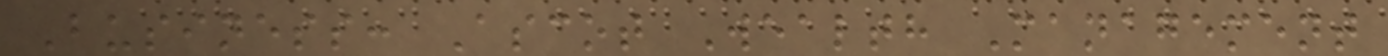Business: Ascot Wealth Management
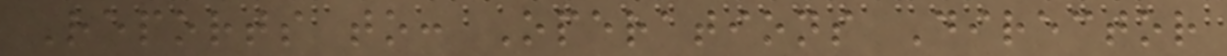Reports to: Operations Director
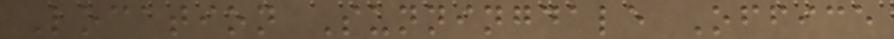Location Sunningdale Office
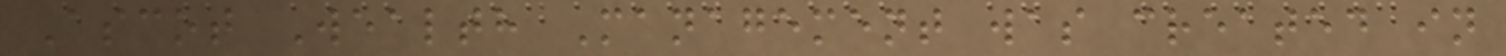Ascot Wealth Management was created in
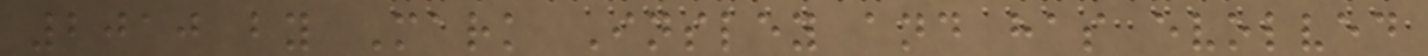2010 by Mark Insley and has evolved
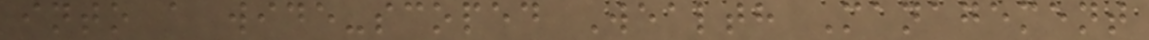into a wide-scoped Wealth Management
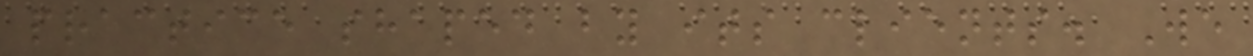practice shaped by its clients. We
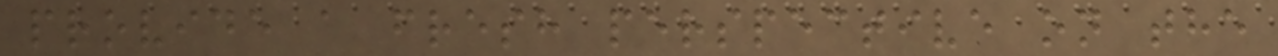provide a fresh perspective on the
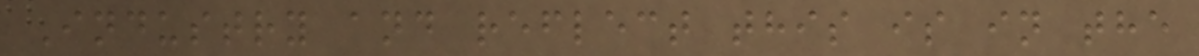Industry and reflect this is in the
